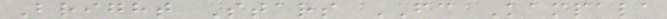Bright Stars FC Kampala
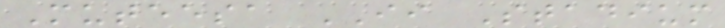Muteesa II Stadium
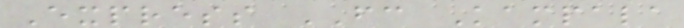Express FC Kampala
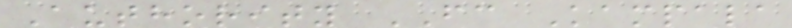Authority FC Kampala
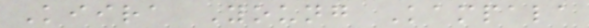Kiira Young Kampala
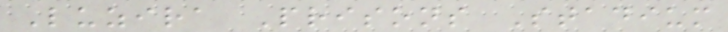Luzira Prisons Stadium
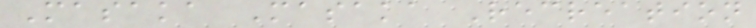Masaka Masaka Recreation
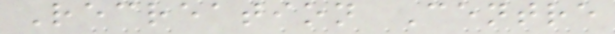Recreation Centre
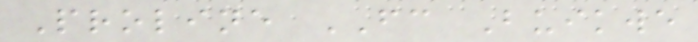Proline FC Buikwe
